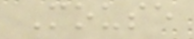Mouse
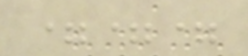===
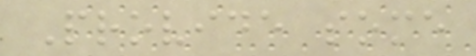Provide some
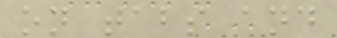on tabs and
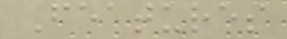Features
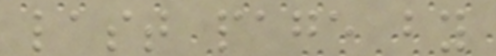last page by
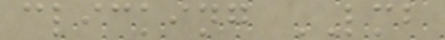clicking LMB
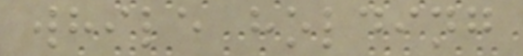while holding
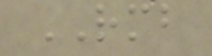RMB
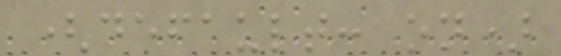(default: on)
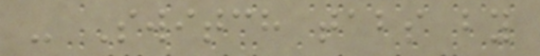- Switch tabs by
